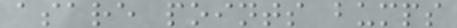asare points bumps
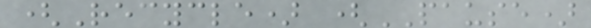(Recycle) (PAUSE)
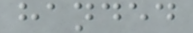handed
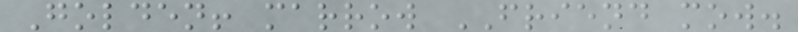Golden! marrow FRIEND mow.
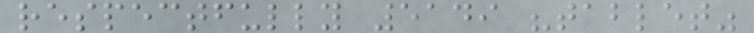respectfully 5149 "tablet"
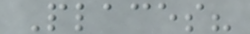Places?
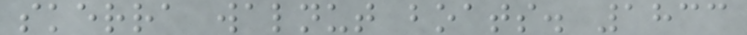skerra walnut boats. 1833
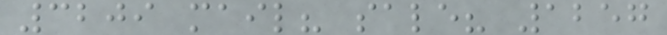3209 mail? sale? 1257
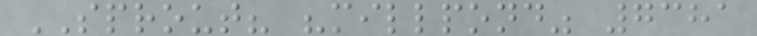SPROUT? "millpond" 7381
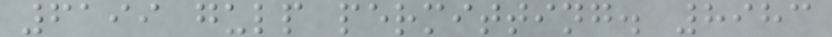6199 gulp permitting. 8983
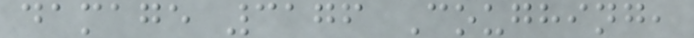damage 3176 Coughing,
